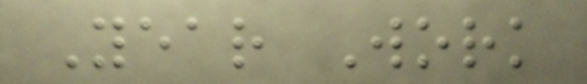Year Work
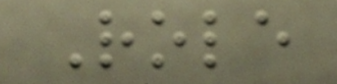Role
